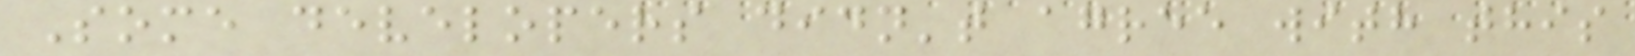Some developers didn't agree with this
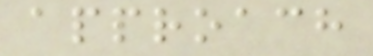approach
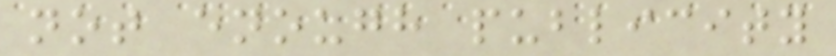not enough publicity
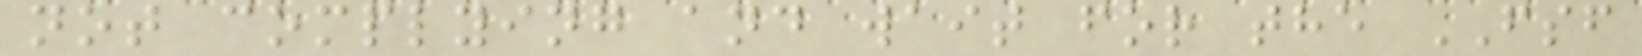not complying and wait for the FSF
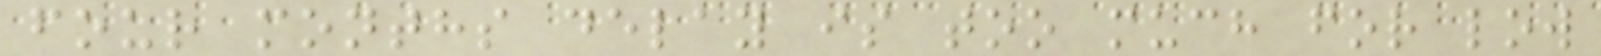four months delay is too much for low
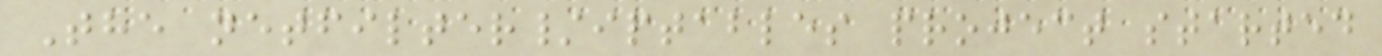The netfilter/iptables project started
